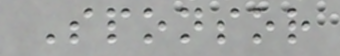Sponsor
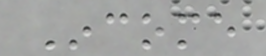Income
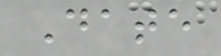Date
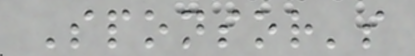Sponsor's
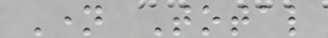Name Total
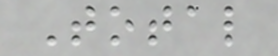Total
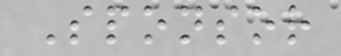Sponsor
